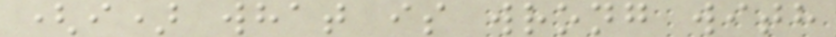(i) what is wrong with
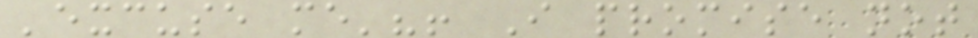'excuse me'?! I promise not
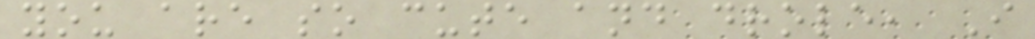you are so cute and drole, I
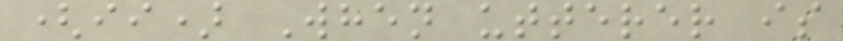(ii) When utterer is
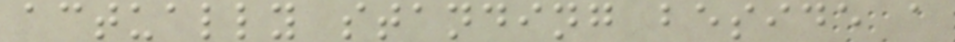actually standing beside a
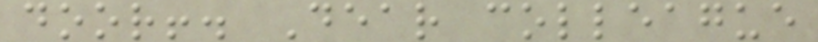door!. Dear colleague
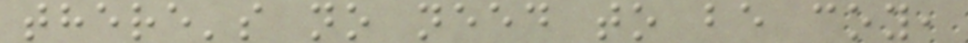there's no need to be coy,
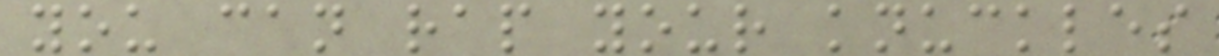you can rap your knuckles
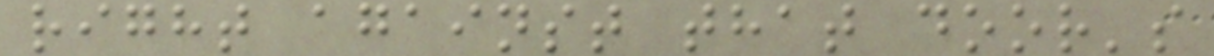right against that door's
